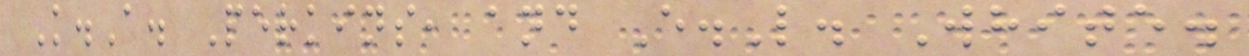K.A. Perkins, and E.L. White.
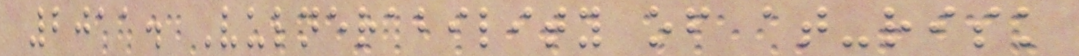2011. Vulnerability of at-risk
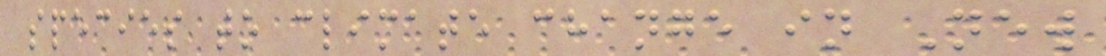species to climate change in New
